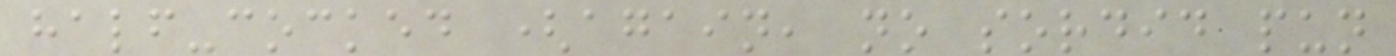half-cocked (again, no sordid pun
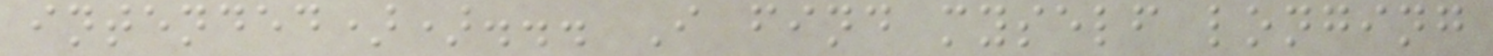intended))... I find myself longing
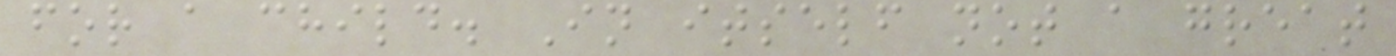for a child. In itself not a great
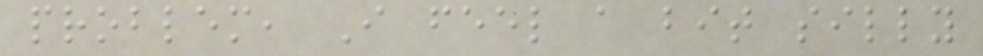problem, I feel a bit silly
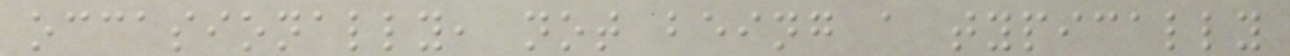occasionally, not being a typically
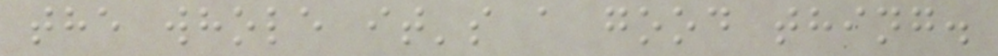the whole it's a good thing.
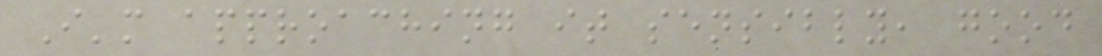I'm approaching it sensibly, good
